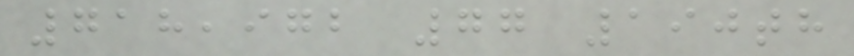718,972 77 190th
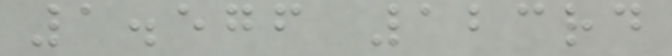1.576 123rd
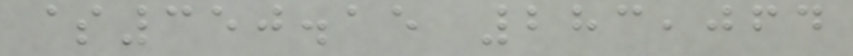$350.15 283,064
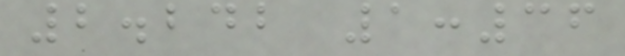2.242 1:36
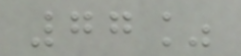77%
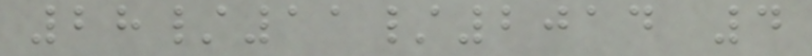28/11/2014 4
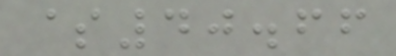$40.66
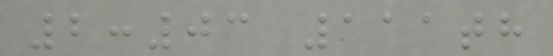2:03 111th
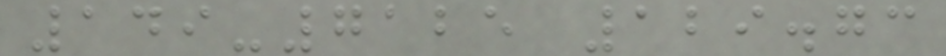149-7125 129.73
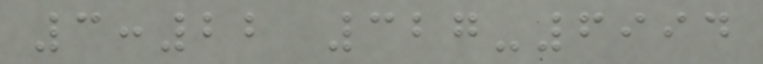3:22 327-6994
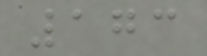173
